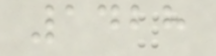1428
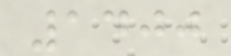1400
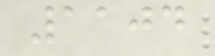1104
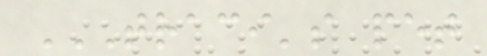TRACI'S PET
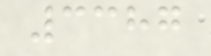3387
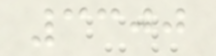3300
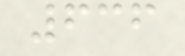636
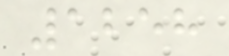1258
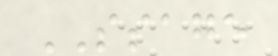SSAGE
